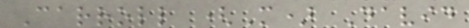Carroll (M) David
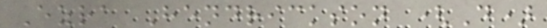Ezra Hendrickson (D)
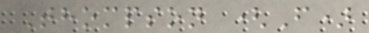Thompson (F)
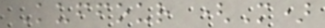Kuffour (M)
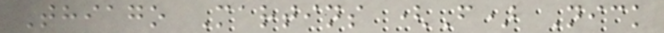Thiago Martins (F) Nick
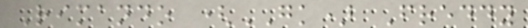Rimando (GK) Freddy
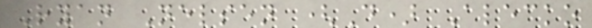Ryan Nelsen (D) Alecko
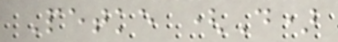Petke (D)
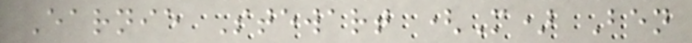Earnie Stewart (M) Ben
